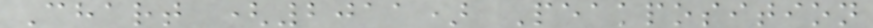Chart (2011) Peakposition
